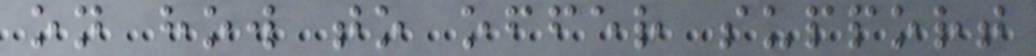on how to offer support
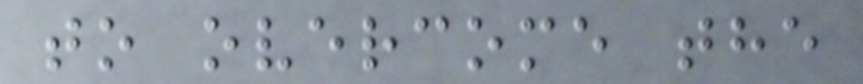to overcome the
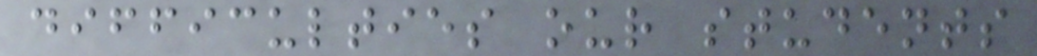difficulties our students
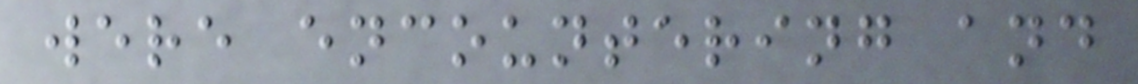were encountering and
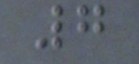7
